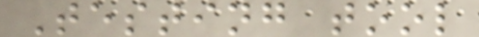Testing tool
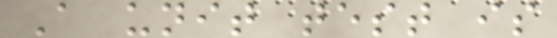A unit test is
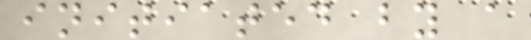initiated by a
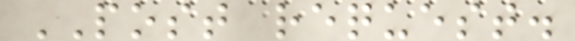POST request.
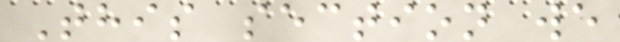This section we
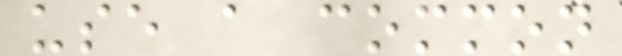use a common
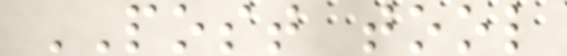POST tool
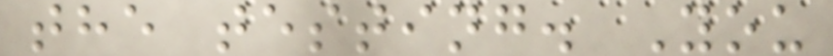the testing. You
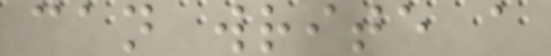can write a
